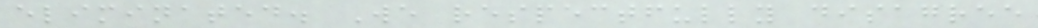eliminated. We respectfully disagree
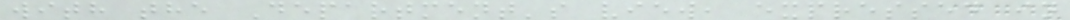with the Department's view, expressed in
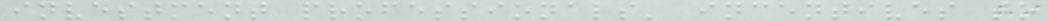investment professionals' incentives to
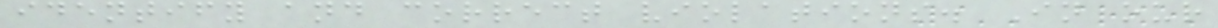identify and correct violations. In our
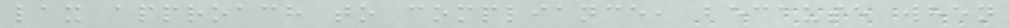lax approach to compliance, because when
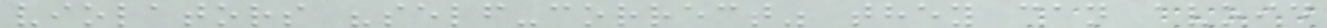violators "self-correct" they can avoid
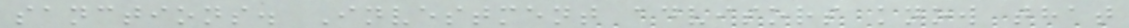sanctions. Investment advisors know that
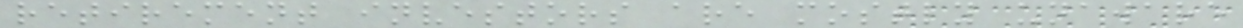retirement investors are mostly unaware
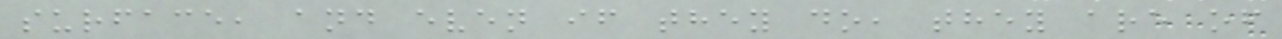surface, and even if they do, they are of
